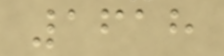1618
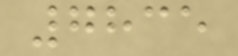7835
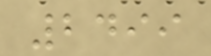2499
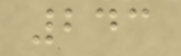243
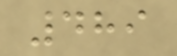489
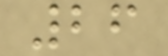26
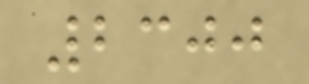2300
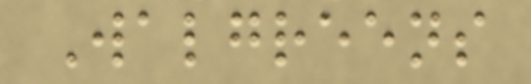Walgreens
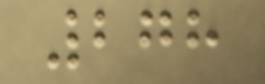278
